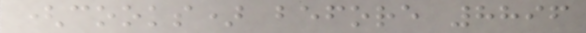(cooks) before 8896
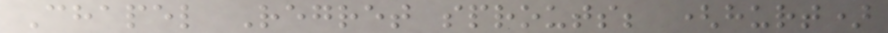Chapel Regret sprouts; (hurt)
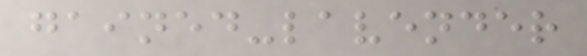gained-lavender
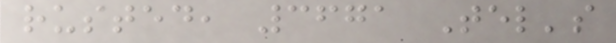rusted, 3671 Tel's
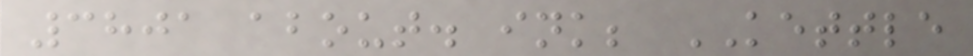3801 about. ink; KETTLE
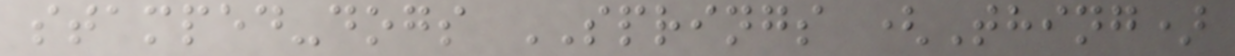stamped-dogs SPRINGS (Thing)
